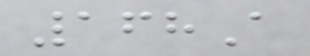168A
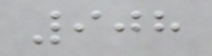908
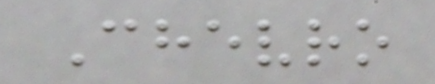Chevro
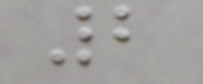2
